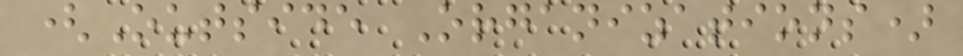(Outside Organizations)
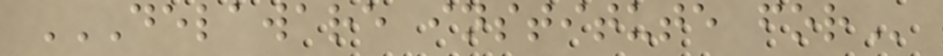DELAWARE INSTITUTE FOR
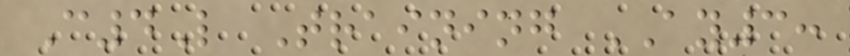C4L Training AY3:
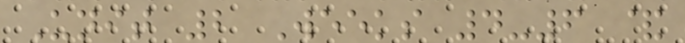Unit 2 Weeks 4-6 &
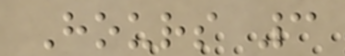Hours 3
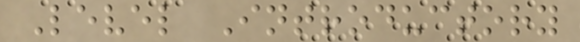Level Introductory
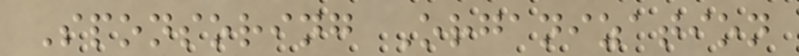Sponsoring Organization
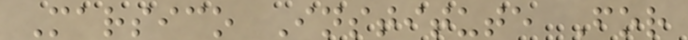Marsico Institute For
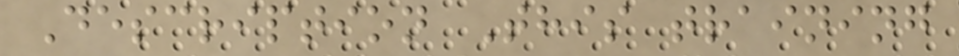Description This training
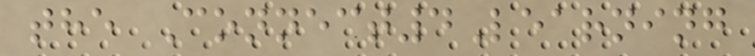the Connect4Learning
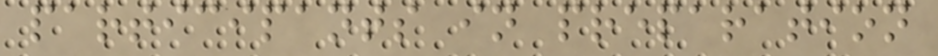participants in preparation
